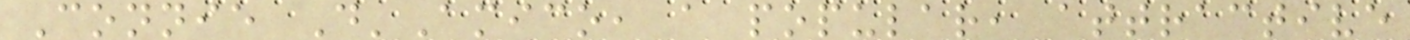Connie D'Amico, a popular, attractive
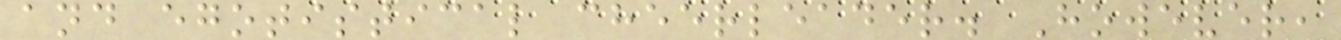and egotistical cheerleader. However,
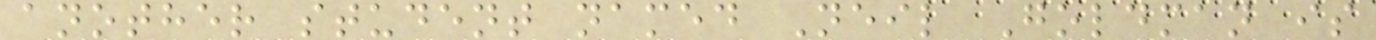another student named Neil Goldman is
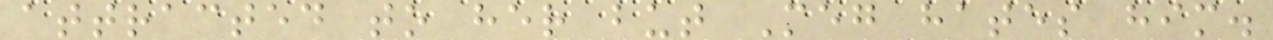attracted to her but Meg hates him.
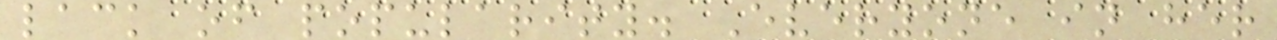lack of popularity. Everyone in her
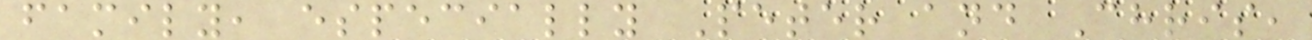family, especially Peter and Chris,
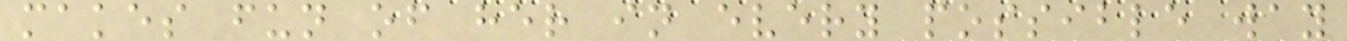makes fun of her in every possible way
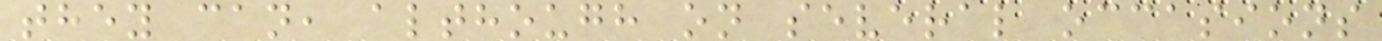they can, although on several occasions
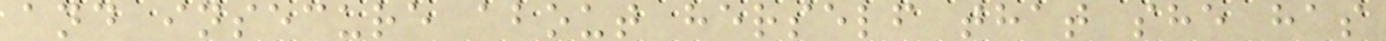and insecure about herself that she has
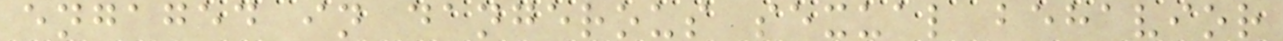engaged in dangerous sexual behavior
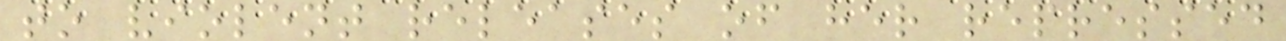to violent releases of her repressed
